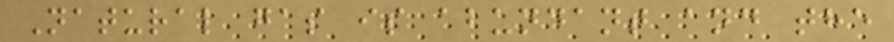Natural gas is abundant and the
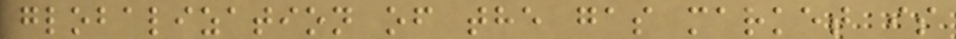globalization of the gas market is
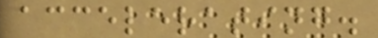accelerating.
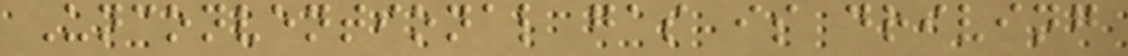Unconventional gas is driving
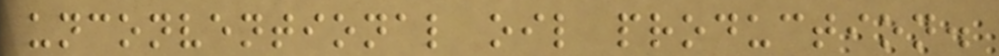unconventional oil production.
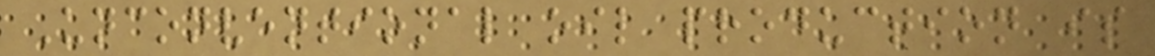Unconventional oil production is
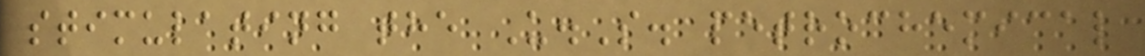stimulating the U.S. petrochemical
